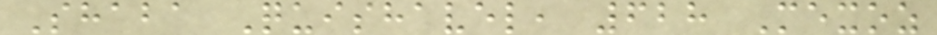Shaba Quishavel, 628 Mexoz
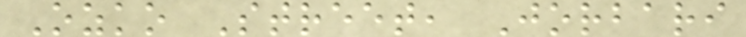Ozko Street, Jorbari
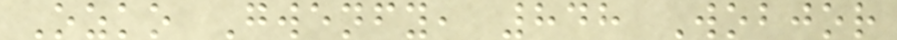Ozko Gwenfy, 848 Wobjor
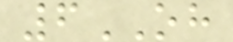6OH
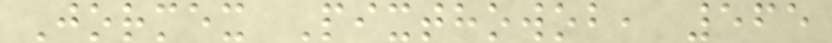Jormex Pixthowob, 565
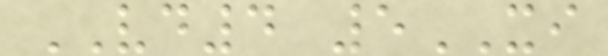VD4 5XI
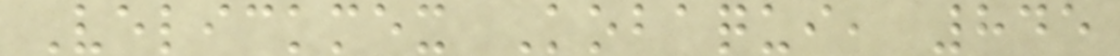Velickmex Kobaqui, 845
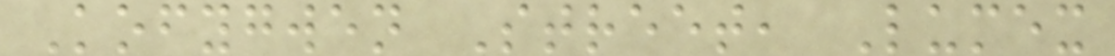Kofygwen Street, Lumex
